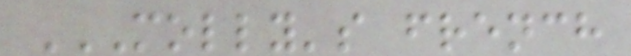MOLLY'S FRENCH
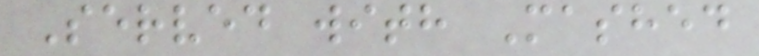Served with Mashed
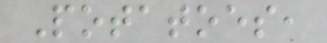Potatoes,
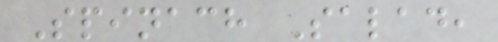Spinach Salad,
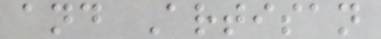and Artisan
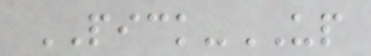PICK-UP
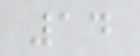14
